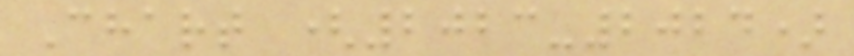Chart (2023-2024)
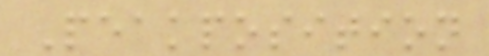Peakposition
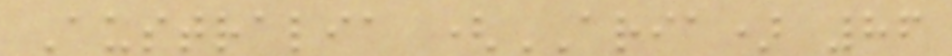Australia (ARIA) 86
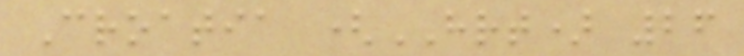Croatia (HRT) 26
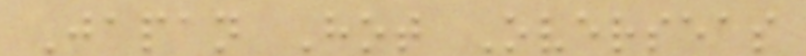Japan Hot Overseas
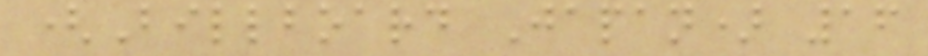(Billboard Japan) 16
